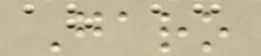Garo
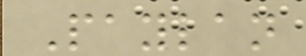Paylan
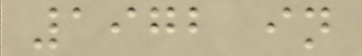1972 in
